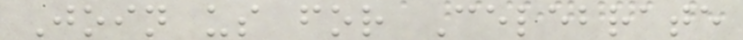Join us for Celebrate
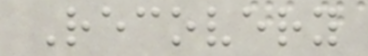Recovery
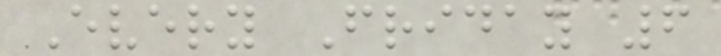Every Friday 6
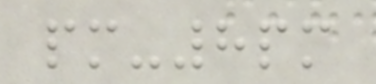pm-8pm
